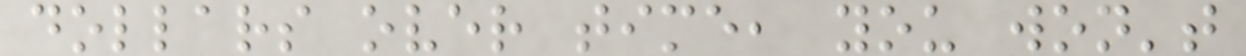dollars over time, you won't
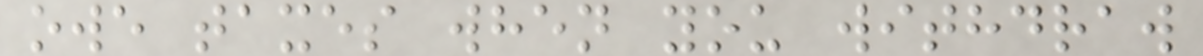owe taxes when you withdraw
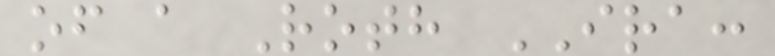of a Roth IRA:
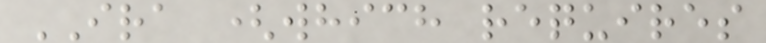IRA (which requires
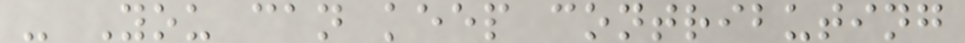- You can keep contributing
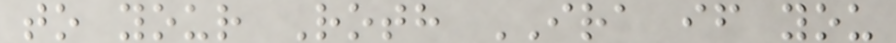to your Roth IRA if you
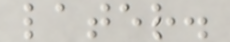later.
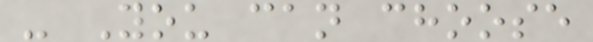- You can choose
